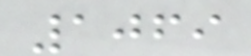1069
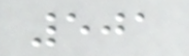501
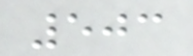503
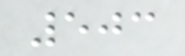503
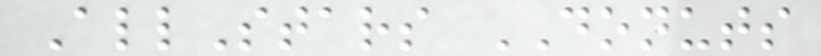AllStars DONUTS
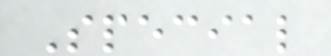Special
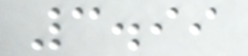3.99
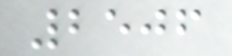2506
